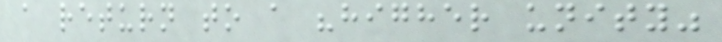a return to a "higher unity"
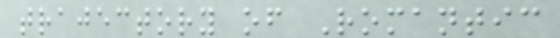trajectory of Romantic
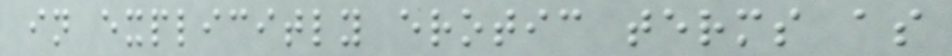in explicitly erotic terms as
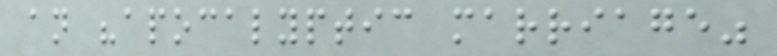an "apocalyptic marriage"
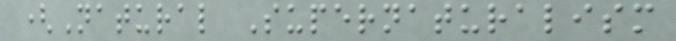(Natural Supernaturalism
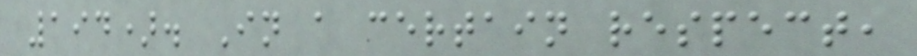194). In a certain respect,
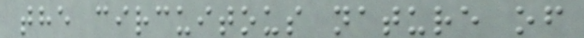the circuitous nature of
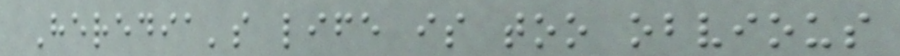Heredia's life is too obvious
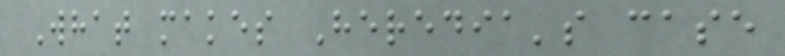What makes Heredia's case
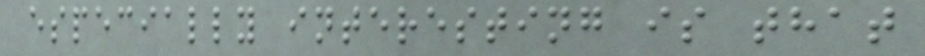especially interesting is that
